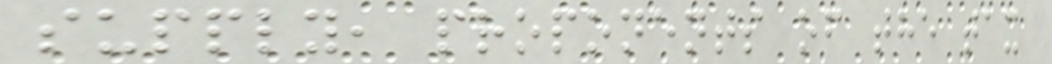supply, proponents of the tax
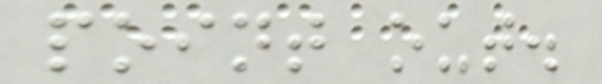point out.
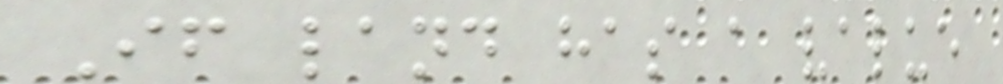If land has a value
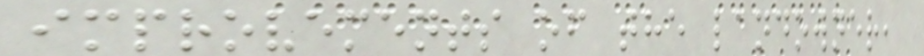improvements of the landowner,
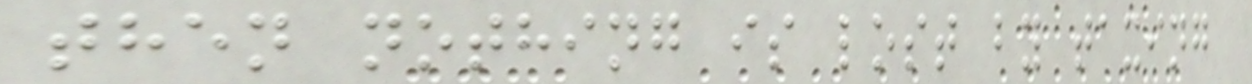then nothing is lost by taxing
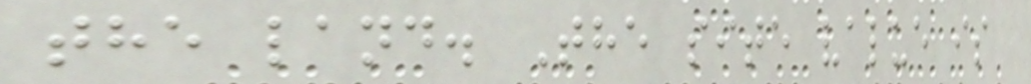the land. The site value is
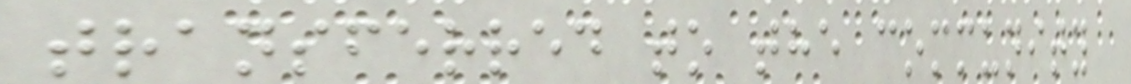transferred to the community
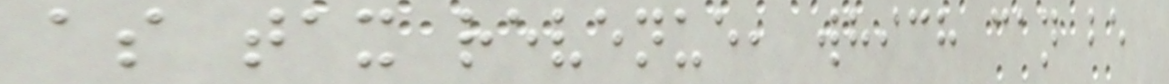as tax revenue, which can be
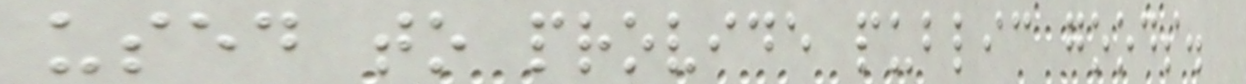used to provide public goods.
